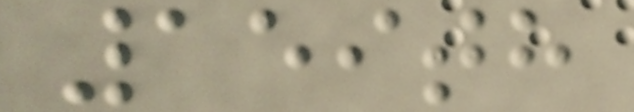159th
